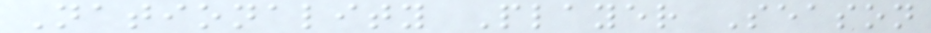Nationality Player Season
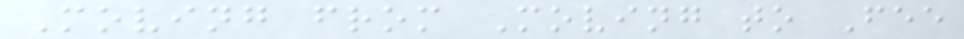Moving from Moving to Fee
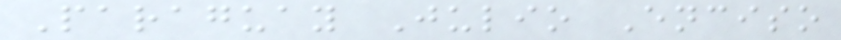Paraguay Julio Enciso
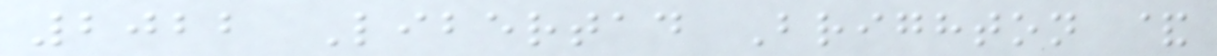2022 Libertad Brighton &
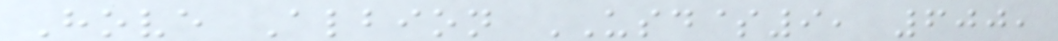Hove Albion USD$9, 600,
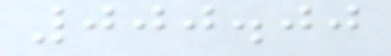000.00
